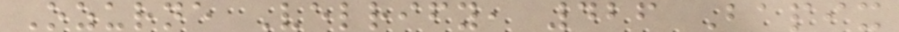Ozurne Velrify, 426 Bapix
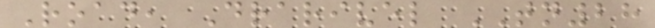Road, Drarivel TN28
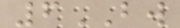6BW
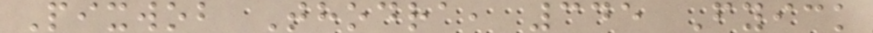Pixwob Thodra, 345 Fyick
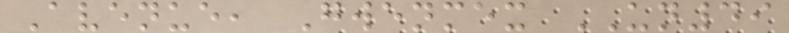Avenue, Gwenmex UN49
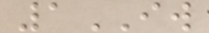1IW
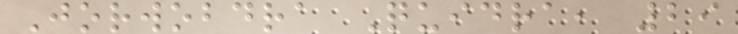Jorwobdra Quidra, 29
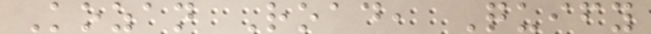Kozan Road, Quify
